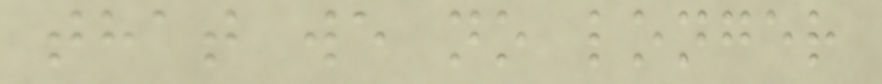that we no longer
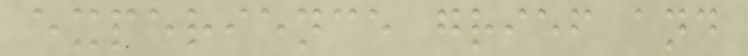experience grief and
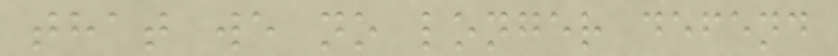that we no longer defend
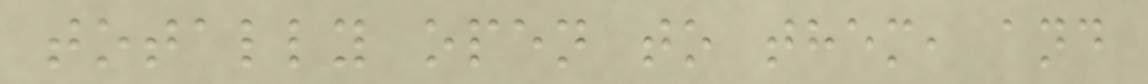totally open to them, and
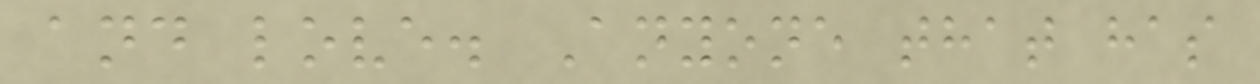and love. Anyone that has
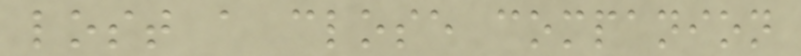lost a close companion
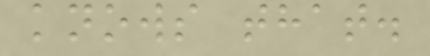knows that.
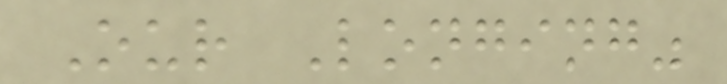Our Longing"
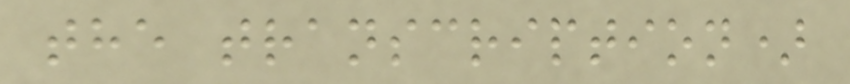the transcription)
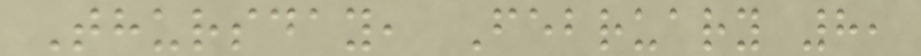Thursday, February 8,
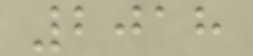2018
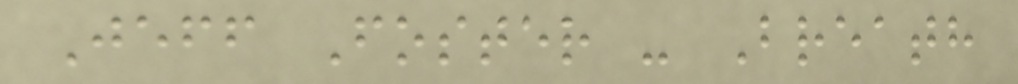Jeff Foster - Breath
